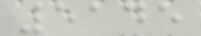5145
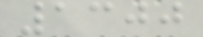1300
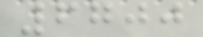6700
